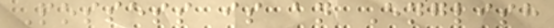Possess is an English
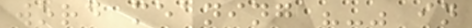word meaning "-" in
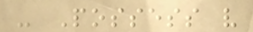- Possess v
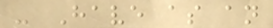- Have as an
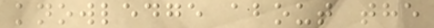knowledge about the
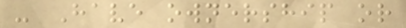- Have ownership or
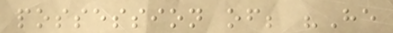possession of; "He
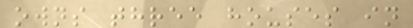owns three houses in
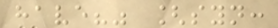have?" [syn:
